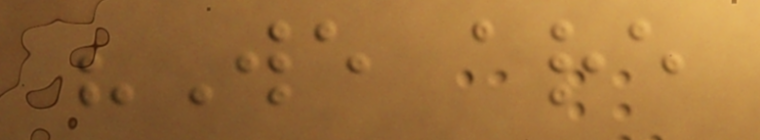"We are
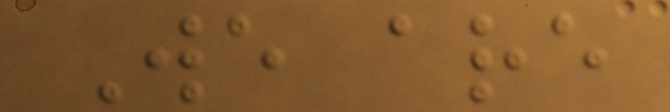We are
